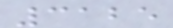3125
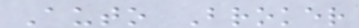Auto Broker
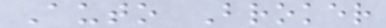Auto Broker
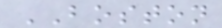BOSTON
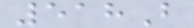518B
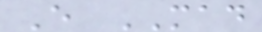E MAD
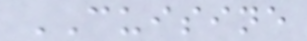CUISINE
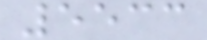5533
